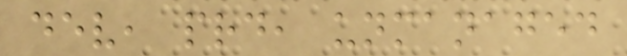dev, prd, unmanaged
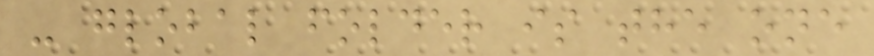- global folder is the one
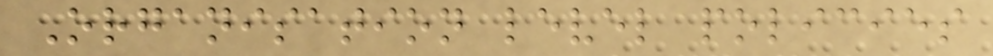Organisation level policies
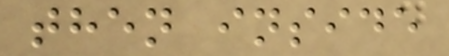then inside
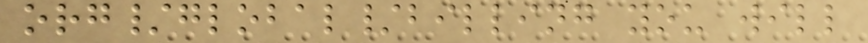org/global/billing you will
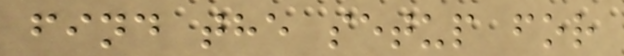find the setup for
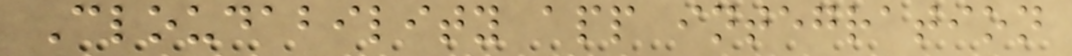Cloudability app integration
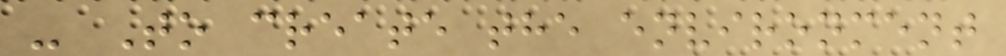- To create the environment
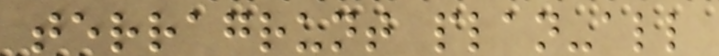terragrunt plan-all
